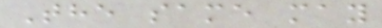The same may
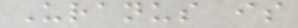Uranus is
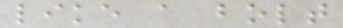like a bolt
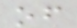of
